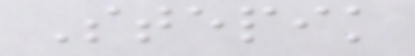Stepik
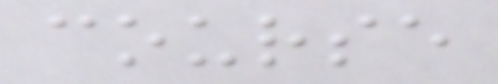course
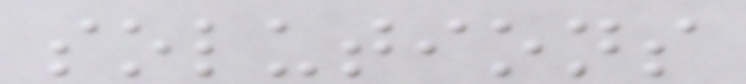solutions
